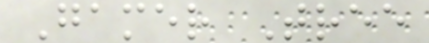Gamer Tree
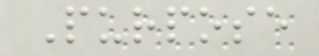Purpose
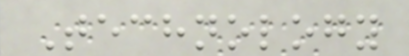Technology
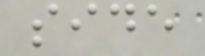side
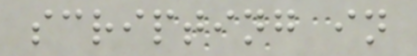scripting in
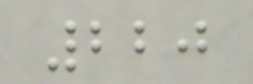220
